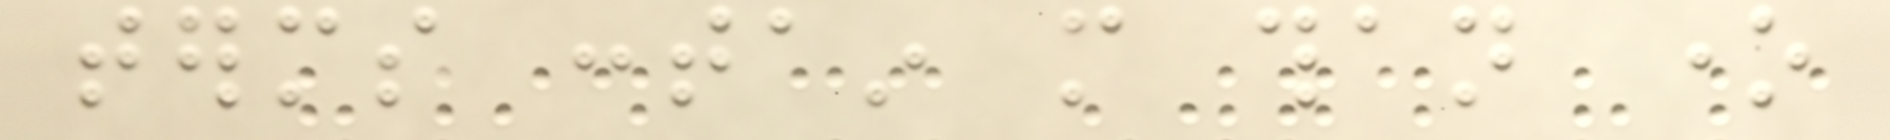terms contain more than one
